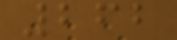262
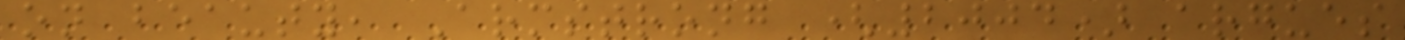on beauty, Armstrong (2004) argues
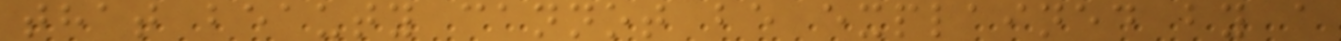that beauty cannot be explained by a
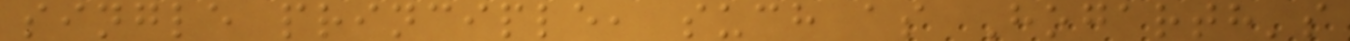single principle, such as Hogarth's
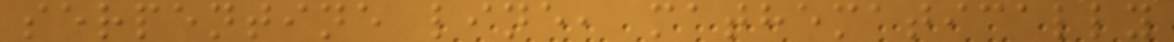serpentine line, mathematically
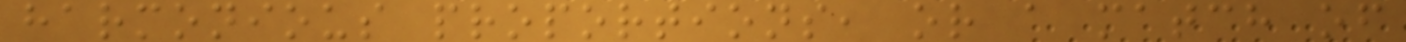harmonious proportions, or a match of
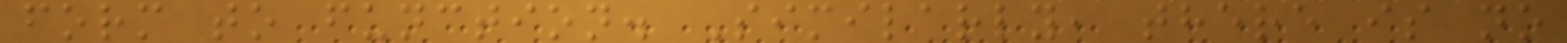form to function. Similarly, there is no
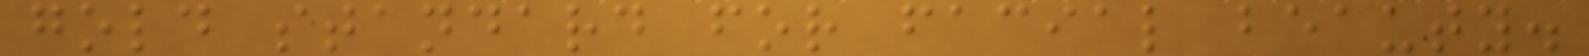gold standard for facial beauty.
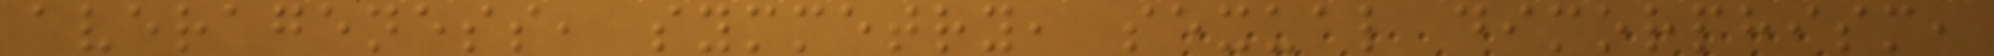averageness, symmetry, sexual dimorphism,
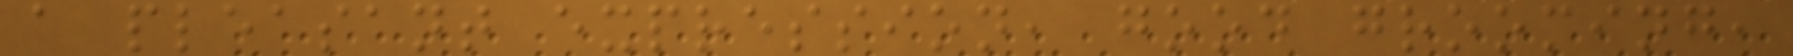a pleasant expression, good grooming,
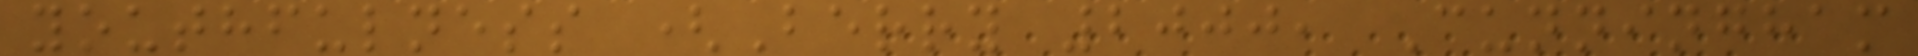youthfulness (Berry 2000, Cunningham
